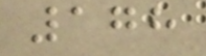178
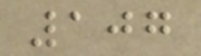107
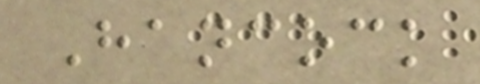Hancock
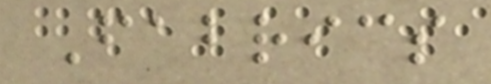Fabrics
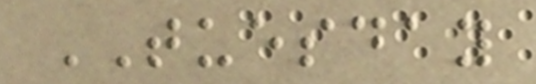TUESDAY
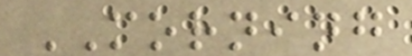MORNING
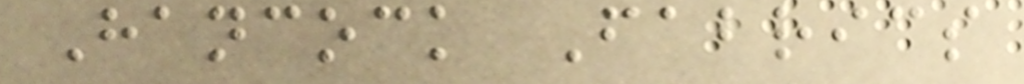Hancock Fabrics
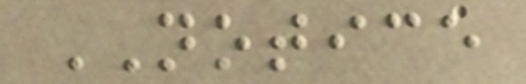NOTICE
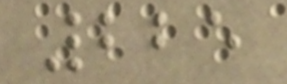225
